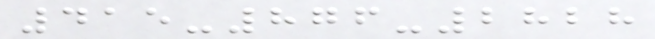415-876-2828
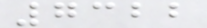7322
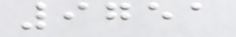9751
